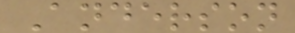Anderson
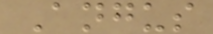Angus
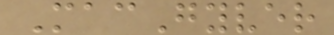MacGyver
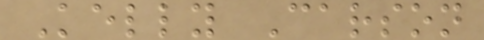Kelly Carson
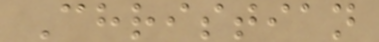Christian
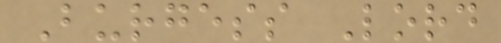Burgess Lord
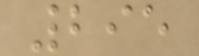295
